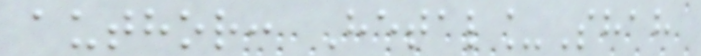author: Hetal_Shah
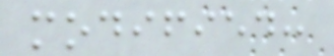modified:
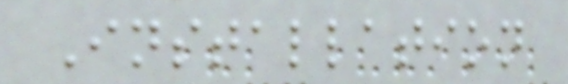Installation
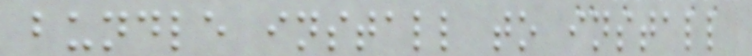bundle install to install
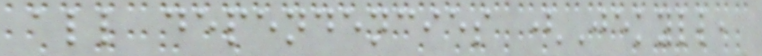all dependencies (Jekyll,
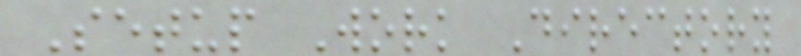Setup Work Directory
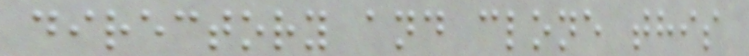directory and clone this
